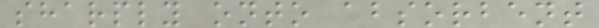sharply onto absorbent
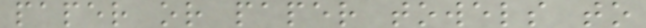paper or paper towels to
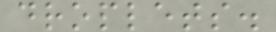droplets.
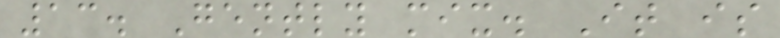13. Gently mix. It is
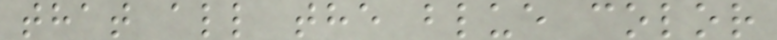that all the blue color
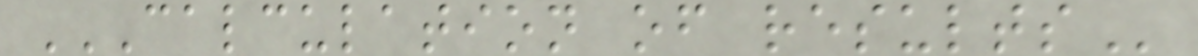CALCULATION OF RESULTS
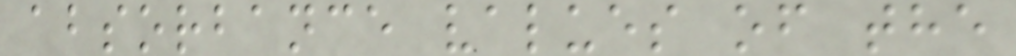absorbance values of the
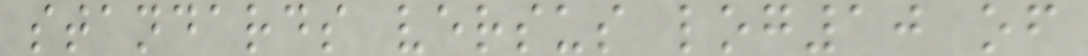standards versus log10 of
